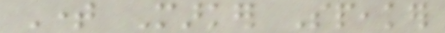Time Marker Speaker
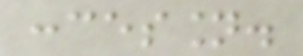concession.
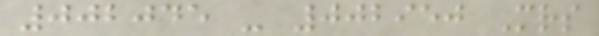002045 - 002950 Mrs
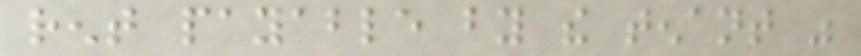rent payable by the tenant was
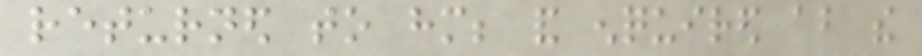returned to him; and enquired about the
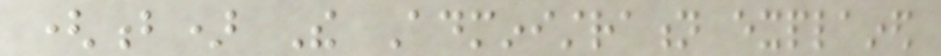(b) The Administration explained
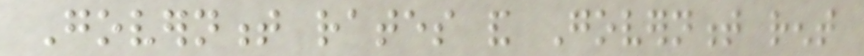Government rates and Government rent
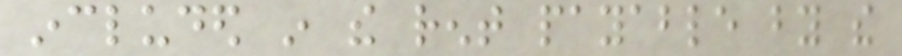included in the rent payable by the
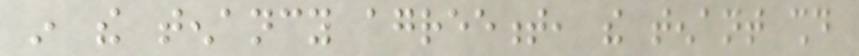in the tenancy agreement, the tenant should
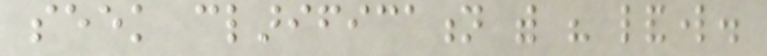seek clarification with his landlord.
